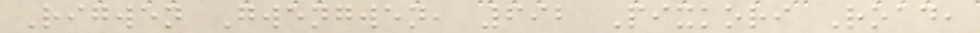Rigwen Gwengwen, 692 Pixkori Road,
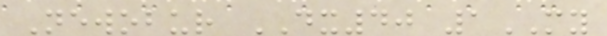Newobur DX40 1MY
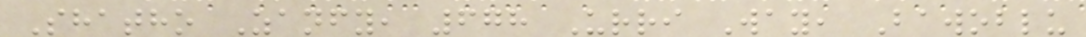Shatho Zanfy, 678 Urri Way, Bawoblu
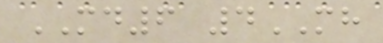MD6 4MH
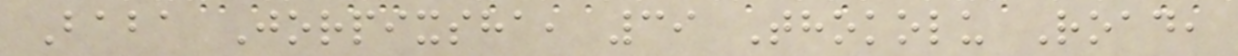Baba Jorpixsha, 39 Thokolu Road,
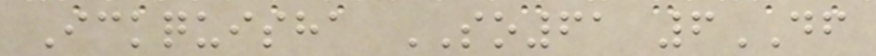Ickquisha SO61 6DF
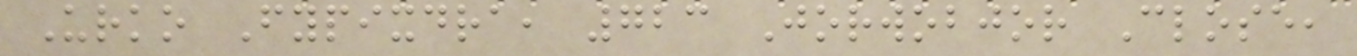Urko Fypixdra, 723 Jorwobjor Close,
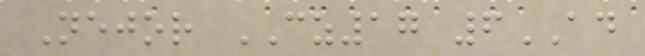Nejor CZ17 6AD
